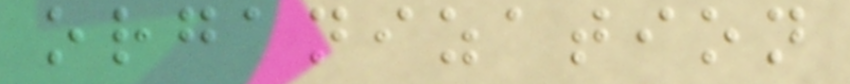organization
